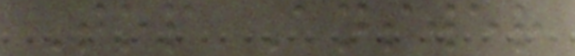Top Answer
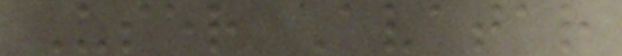User Avatar
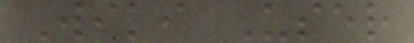Wiki User
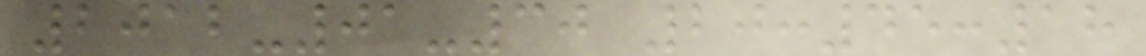2012-01-30 20:45:18
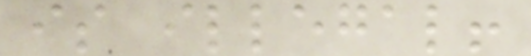is illegal!
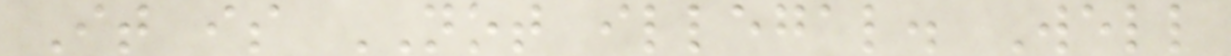It is NOT illegal. Well
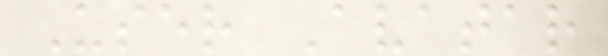User Avatar
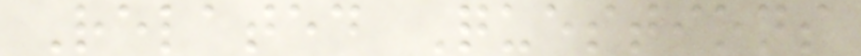Related Questions
